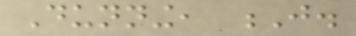Dunning, J.
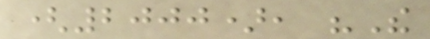(2000), "The
